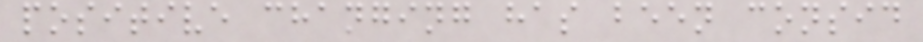positive changing has been consid
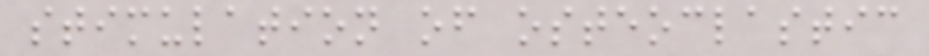stimulation of osteoclastic
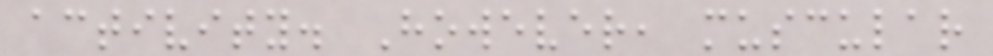activity. However, muscular
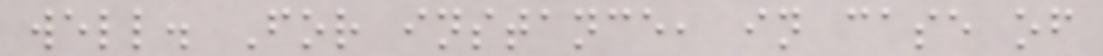well. For instance, in case of
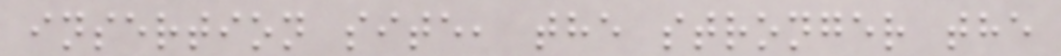insertion site, the stronger the
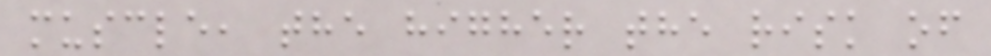muscle, the higher the risk of
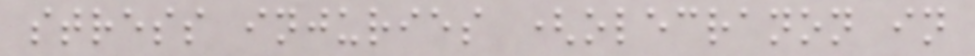stress injuries (olecranon in
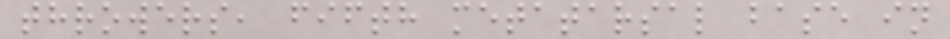throwers, fifth metatarsal base in
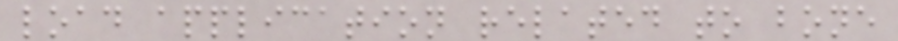load application related to bone
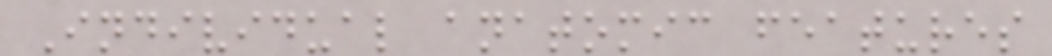Individual anatomic features
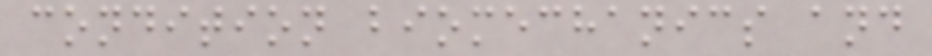condition biomechanics and
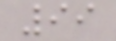99
